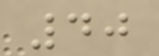40
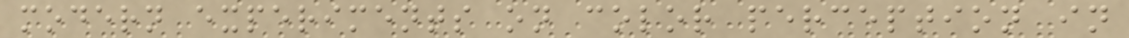modern experiments on color perception in
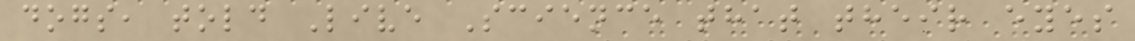dogs, told Live Science that their eyes
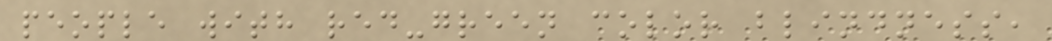people with red-green color blindness,
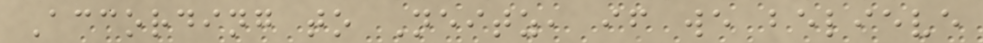According to Neitz, if we believe
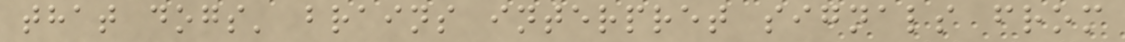that dogs' brains interpret signals from
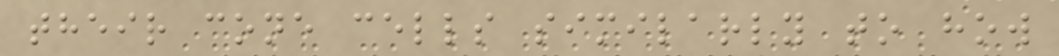their cone cells similarly to how
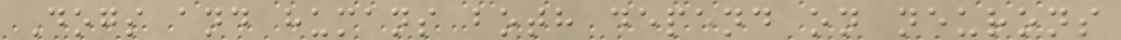Dogs and humans both depend on neurons
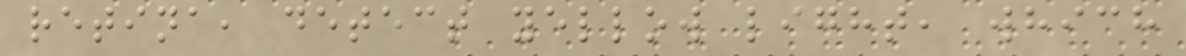retina, detect yellow light, which
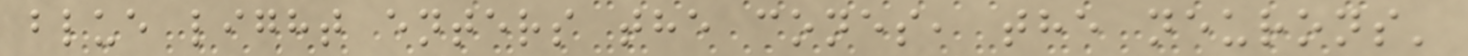blue light enters the cones, the neurons'
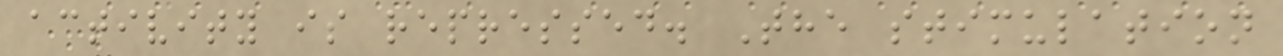activity is repressed. The stimulation
